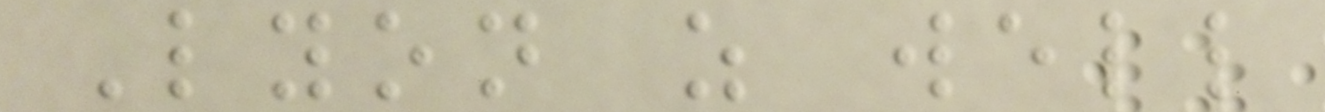Lyon as well
